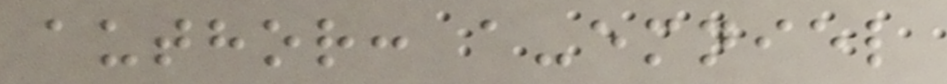author: a-emniel
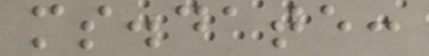ms.date:
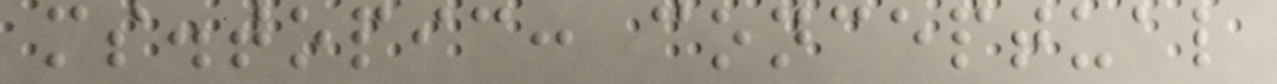ms.topic: conceptual
